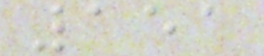151
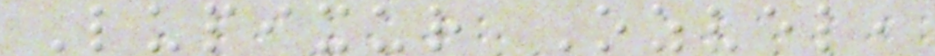Lupixur Ozvel,
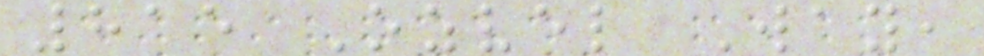815 Ozvel Way,
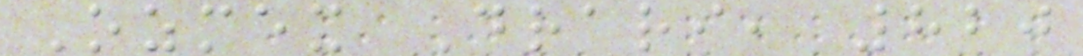Ozmex Drari, 820
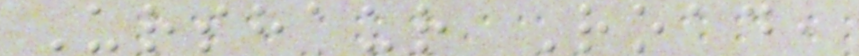Urshaur Road,
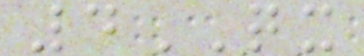4QX
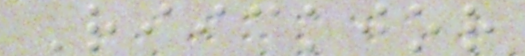Riickjor
